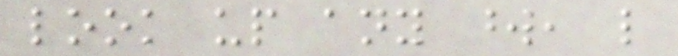look up any word, like
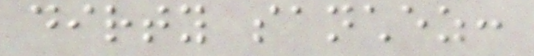dirty sanchez:
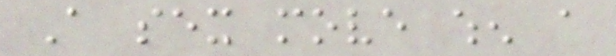A sex move when a
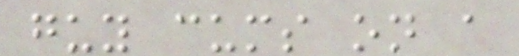guy cums on a
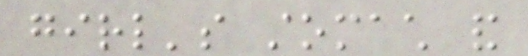girl's stomach and
